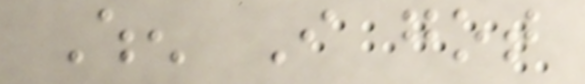When I got
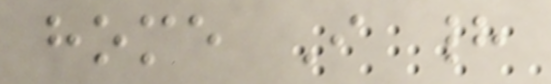home I had
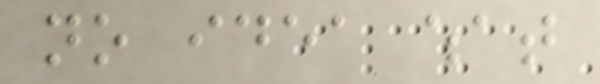no idea what
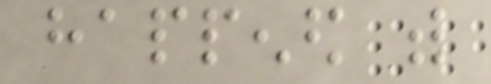happened with
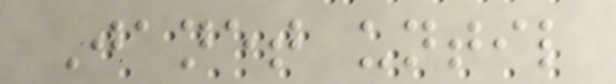Janet until
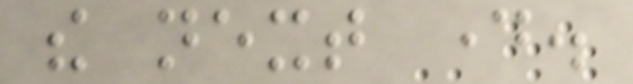the next day.
